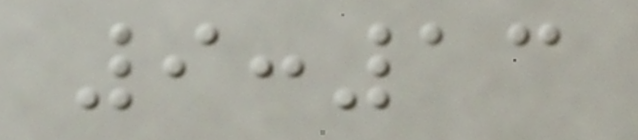9:13
